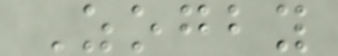Zogby
